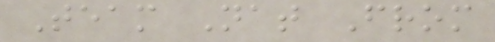Team Nat From
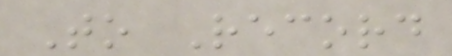To Record
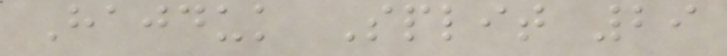Hajduk Split 29
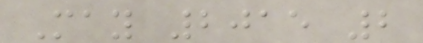May 2015 2
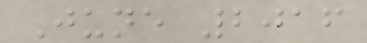June 2016
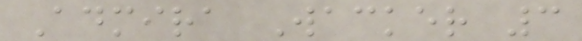Admira Wacker 3
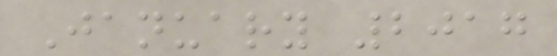January 2017
